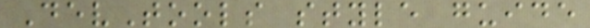DevTools style guide
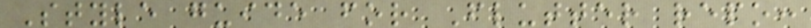Style guide for Flutter repo:
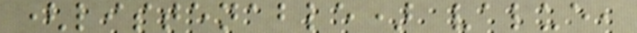(listenable) value,
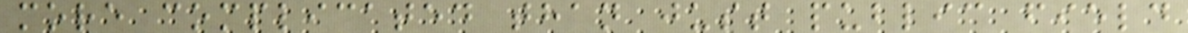more complicated than just public field
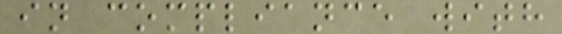in compliance with
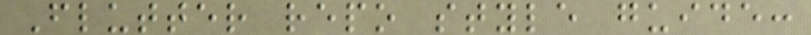Flutter repo style guide:
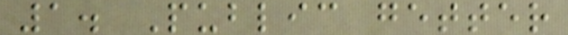1. Public getter
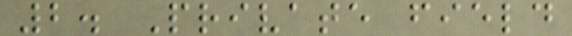2. Private field
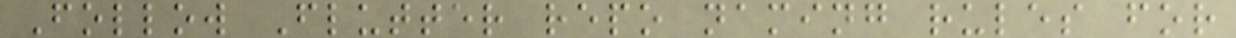Follow Flutter repo naming rules for
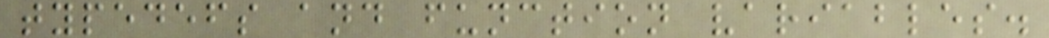typedefs and function variables.
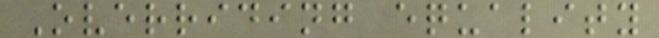Overriding equality
